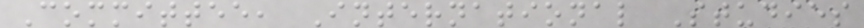Committee, International Studies
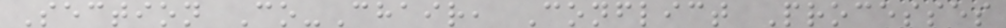Section Co-Chair, Conflict Processes
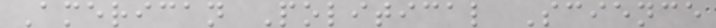American Political Science
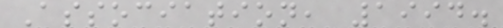Association, 1994.
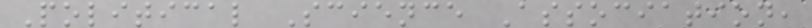Political Science Association,
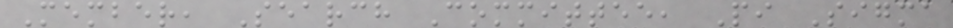Member, Search Committee, Pi Sigma
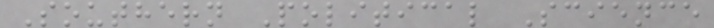Southern Political Science
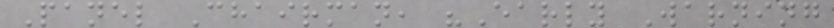Panel Chairman, "Early Warning
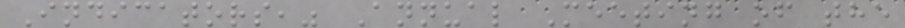Indicators," Annual Meeting of the
